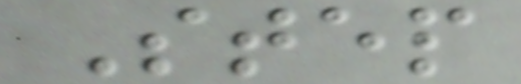Step
